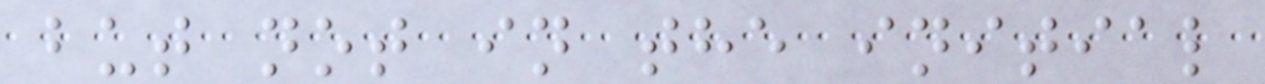but not in the initial
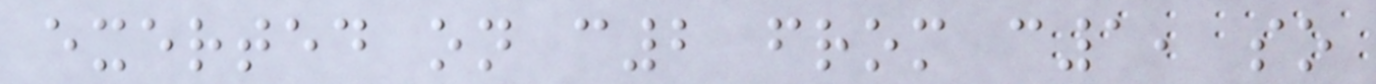exerted on c2 from c1, so
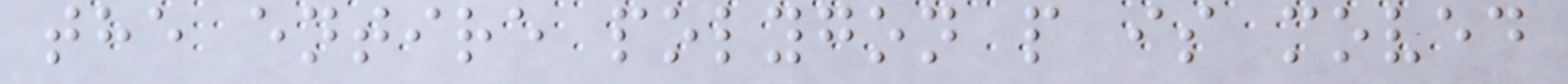the entire polygon p is moved
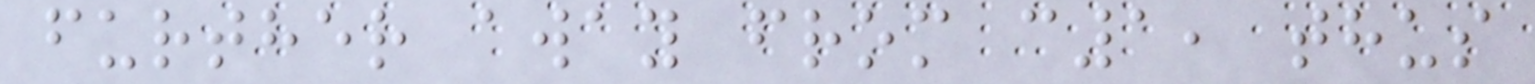further away from c1, thus
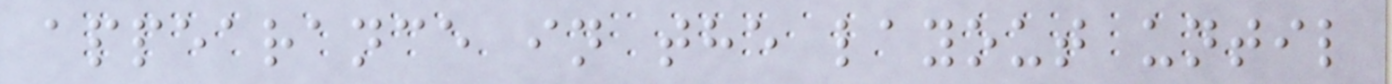appearance in the layout until
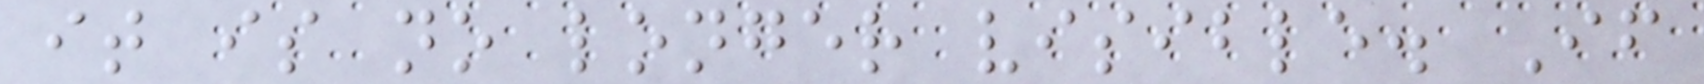it is no longer visible. If
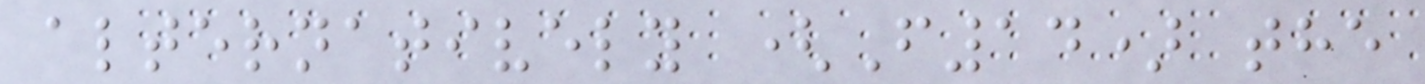alternatively (F14) the
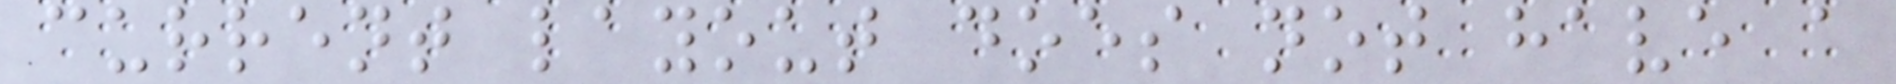current layout does not have a
